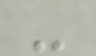-
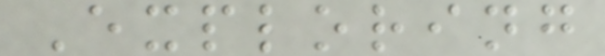Exploring
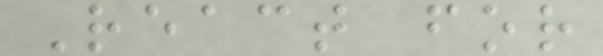React for
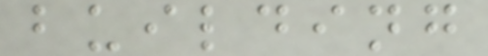building
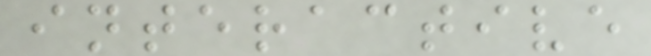interactive
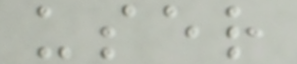user
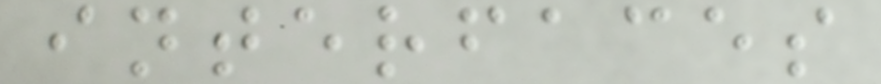interfaces
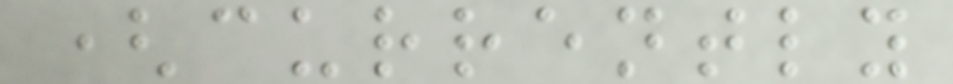(currently
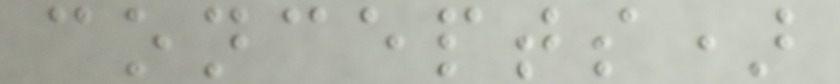concepts)
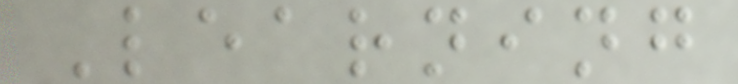Learning
